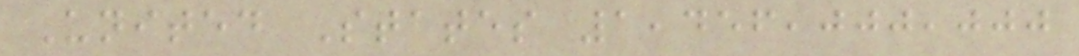United States 1,456,000,000
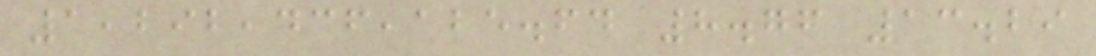1,292,436,125.64 8.76 13.29
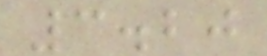3.20
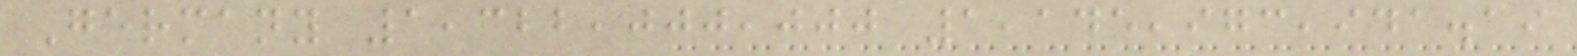Germany 1,322,000,000 1,145,973,941.19
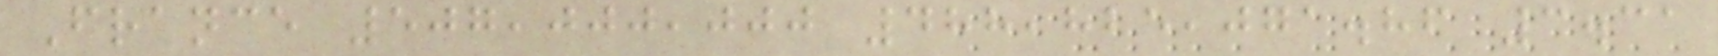France 507,000,000 488,825,071.86 3.31
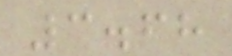3.68
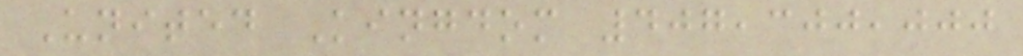United Kingdom 407,300,000
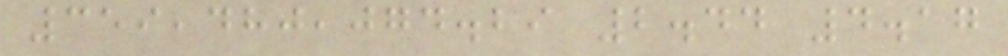359,480,074.29 2.44 4.17
